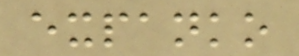expanko
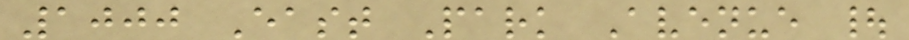1000 East Park Avenue |
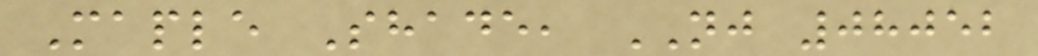Maple Shade, NJ 08052
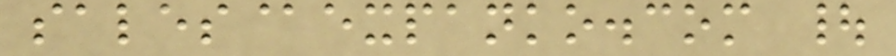sales@expanko.com |
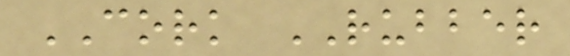CORK RUBBER
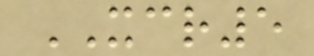XCR5
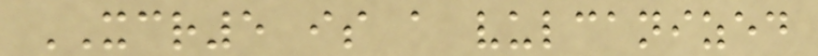XCR5 is a vulcanized
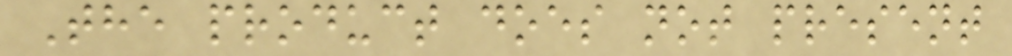The product does not present
